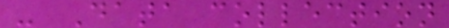- Data collection
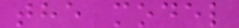the model
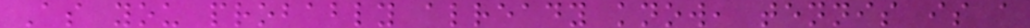As you probably already know, tennis is a
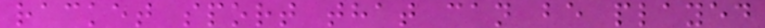racket sport that can be played
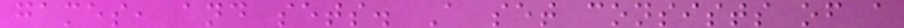games, and sets. A set consists of a
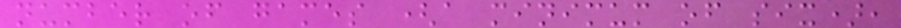number of games (a minimum of six),
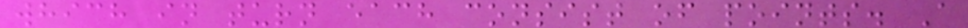which in turn each consist of points. A
